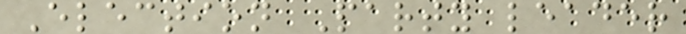Election Party leader
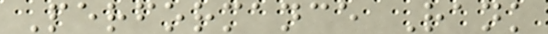Performance Rank
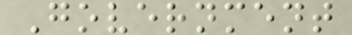Government
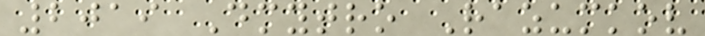2019 Dmytro Razumkov
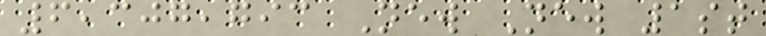6,307,793 New New 1st
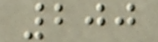200
